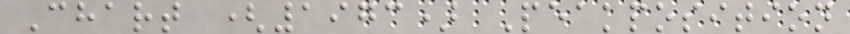Chart (1973) Peakposition
